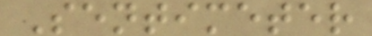Sentimeter
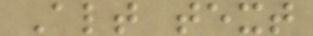Alt text
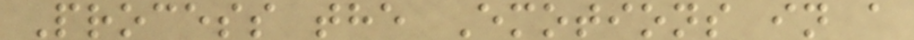Process the Emotions in a
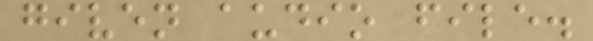given audio file.
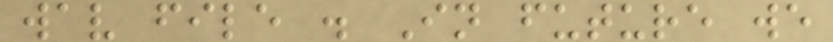wav file . In future we
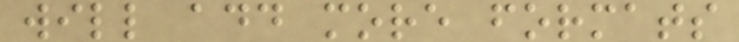will add more formats
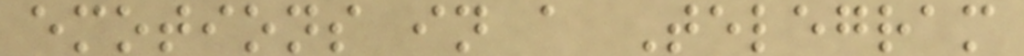emotions in a Telegram
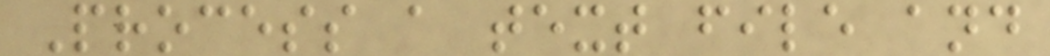Process a text file and
